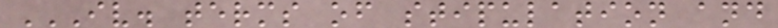IV. TERMS OF STIPULATION AND
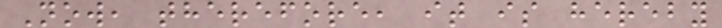Now, therefore, it is hereby
